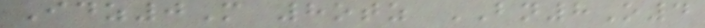Idz0M 8otz BN8O4
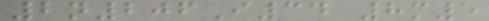2n206I34 8m5
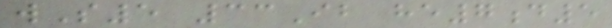wS5 33Ib he7d5
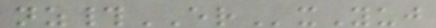nz#ERxYuj
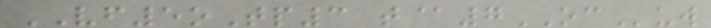VF5oTp3 t@7OCuw
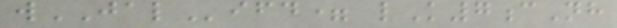wJALifd= lK7cNh
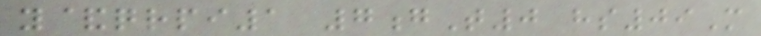y&qrpi1 7gT0 hs09M
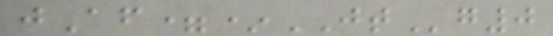jAf=*JTg0
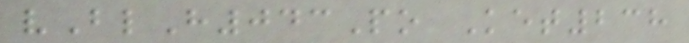vBlH043Po Ket238
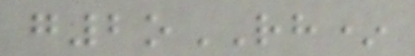g2oRH*
